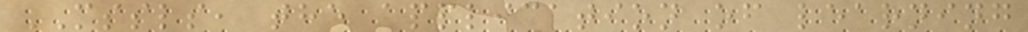MSSLS, the application of learning
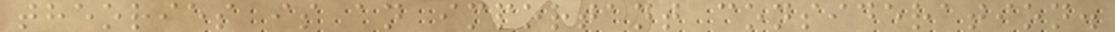theories is an important consideration.
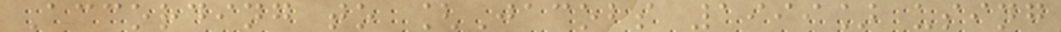According to [Jacobs 1999] using
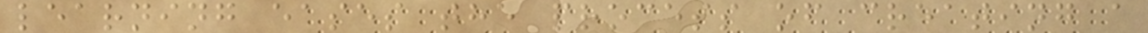learning eases the process of creating a
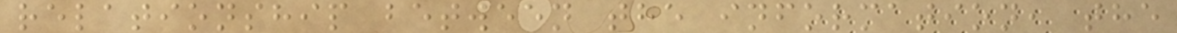relationship between the information, the
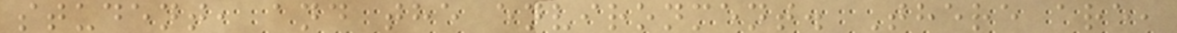student, and the environment. There are,
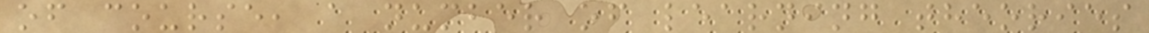of course, a number of learning theories
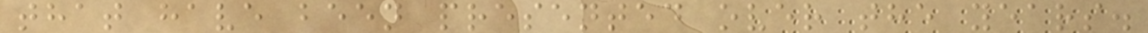that have been presented over the years.
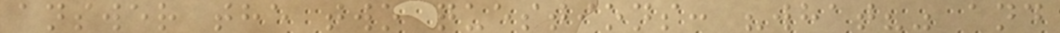answer the two questions: "what?" and
